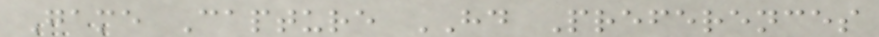Game Capture HD Preferences
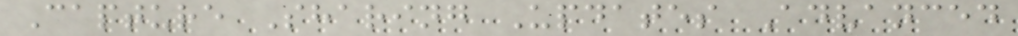Capture Sharing Updates Advanced
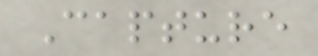Capture
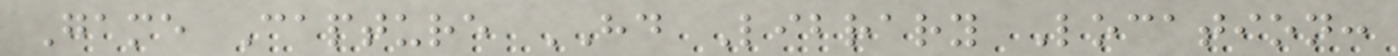Game Capture HD Library Location:
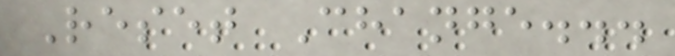Reset Change...
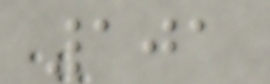101
